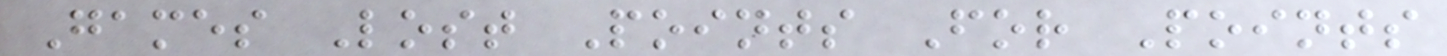Games Lost Points For Points
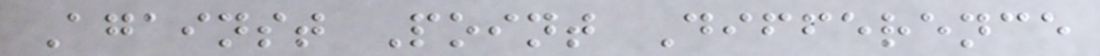Against Point Difference
